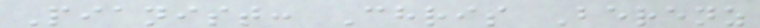Pianist: Chris Berenz
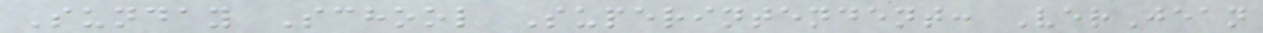Sunday School Superintendent: VerJean
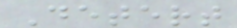Detert
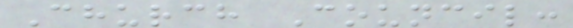Church Council:
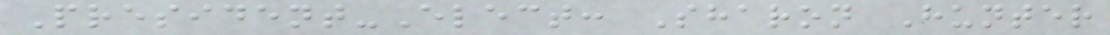President-Elect: Sharon Hunter
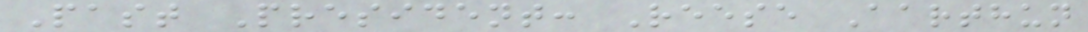Past President: Reese Aarthun
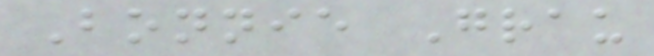Bonnie Grau
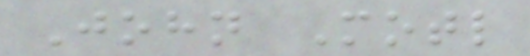John Motl
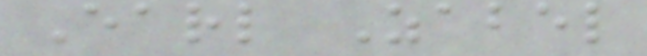Earl Zabel
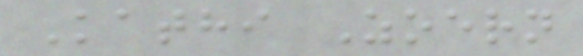Kathi Zoern
